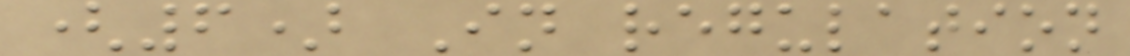(6) In regulation
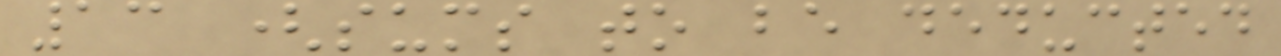13 (sums to be deducted
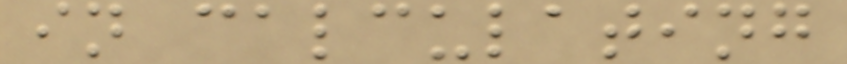in calculating
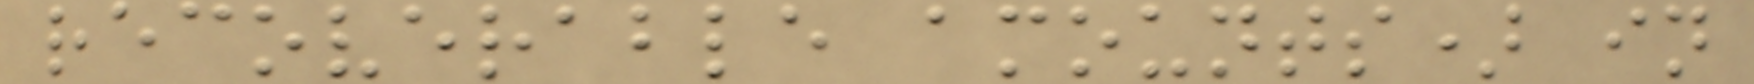recoverable amounts) in
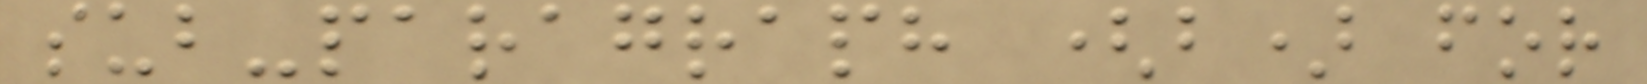sub-paragraph (b) for
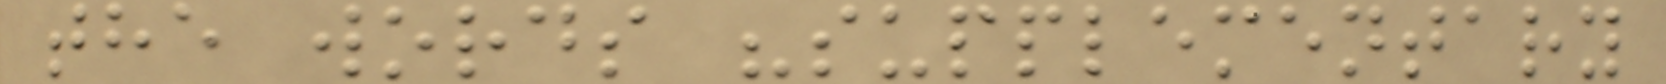the words "supplementary
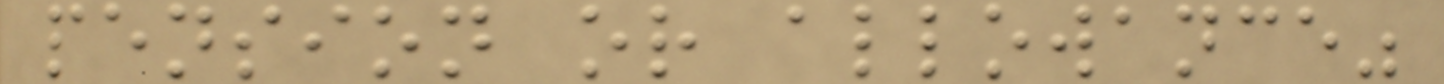pension or allowance"
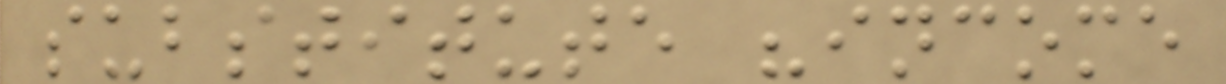substitute "income
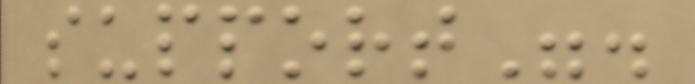support".
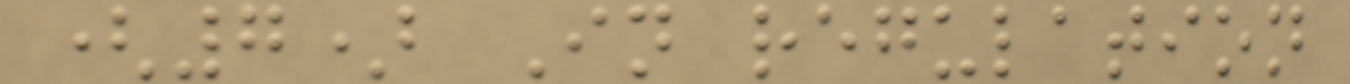(7) In regulation
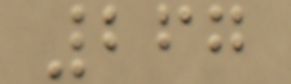267
